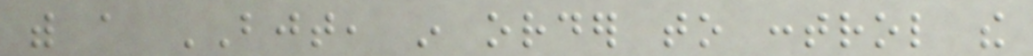with a BJT, in order to control the
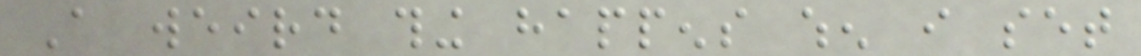A weird thing happens when i set
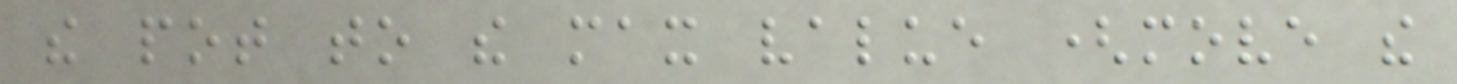the pot to the max value (move the
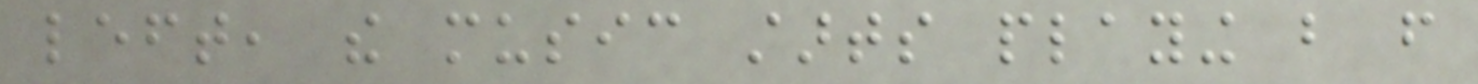left, the music starts playing but from
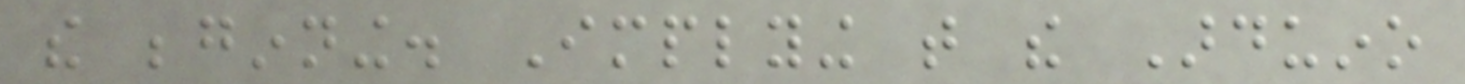the beginning. Implying that the Arduino
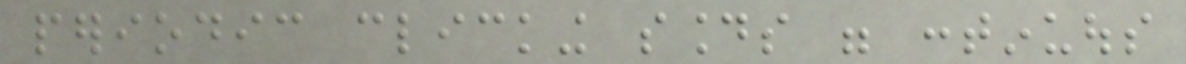periodic clicking sounds were continuous
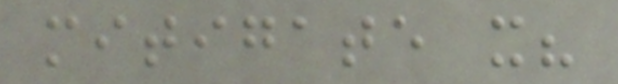mitigate it?
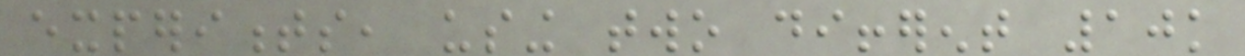experiments, using two different 10k
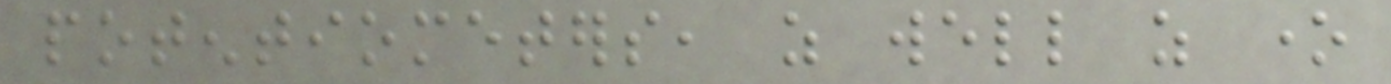potentiometers, as well as one
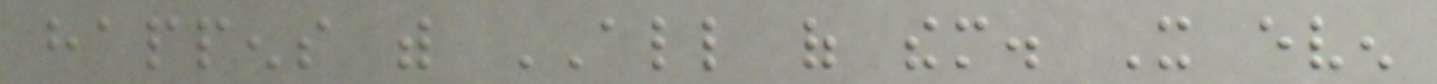happens with ALL of them. It even
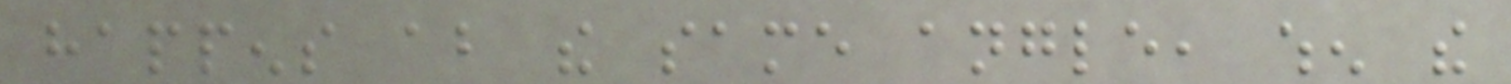happens about the same angle, when the
